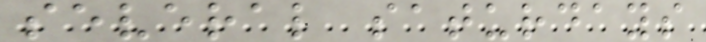several saturdays
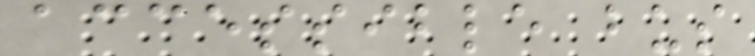accessible bus
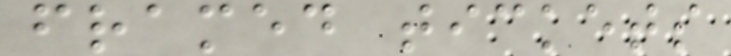framed tickets
